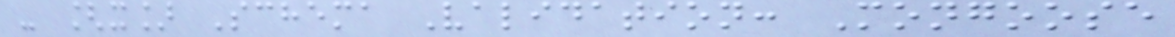- [x] Schema Validation: Mongoose
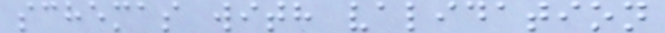schemas with validation
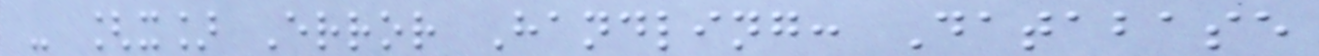- [x] Error Handling: Database
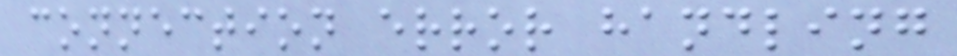connection error handling
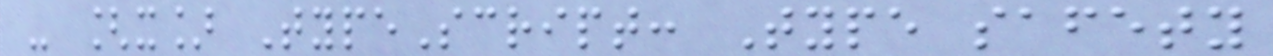- [x] TypeScript: Type safety
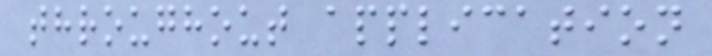throughout application
